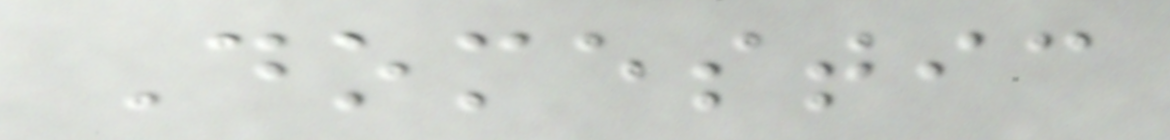Domestic
